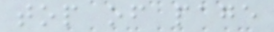top of page
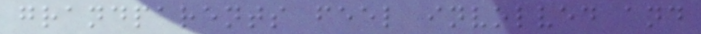grandparents feel involved and
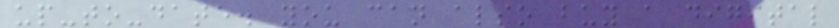up-to-date. you can also buy a digital
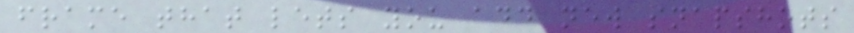frame that lets you add new snapshots
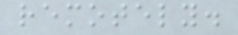remotely.
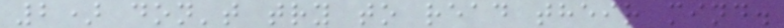2) don't try to read their mind.
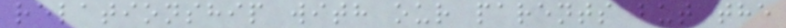relationship with our parents but the
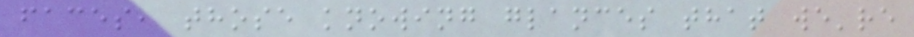faces, those knowing glances that we're
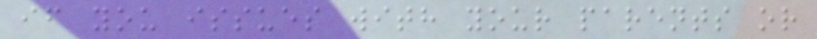if you issues with your parents or
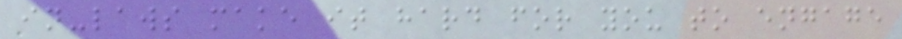in-laws make it hard for you to engage
